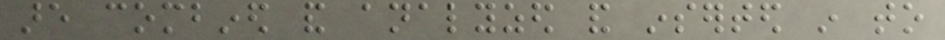are combined and analyzed and inserted in to
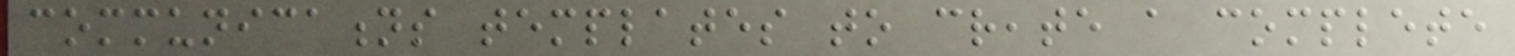communications templates to create a complete
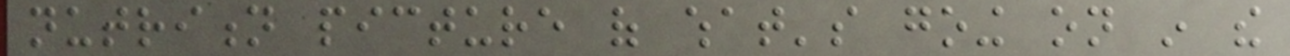nutrition picture of what's going on in the
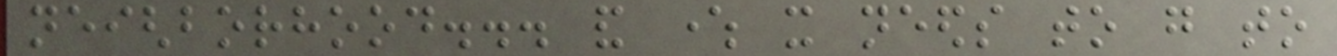neighborhood... and where it needs to go to
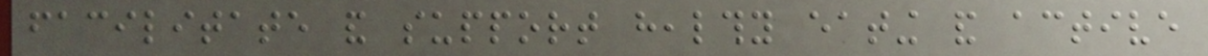facilitate and support healthy eating and active
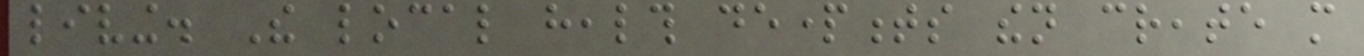living. The local health departments then create more
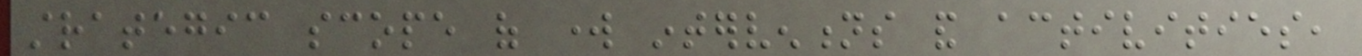strategic scope of work interventions and activities,
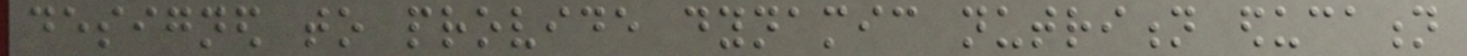designed to provide dynamic nutrition education
